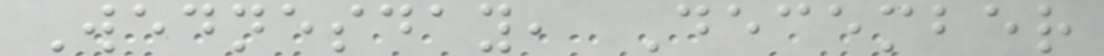Wednesday, December
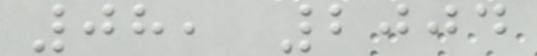08, 2004
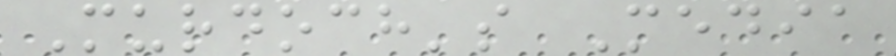Murdoch's Media
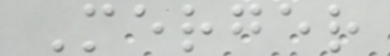Merger
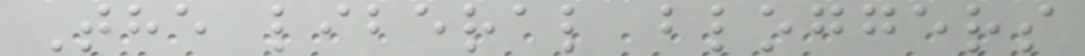The liberal bloggers
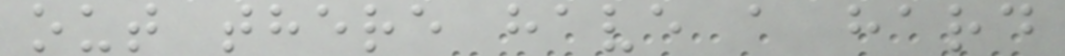out there have a hard
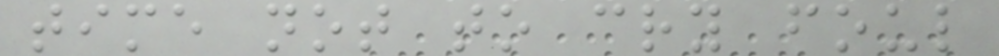time not to cry foul
